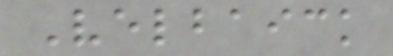Velbaick
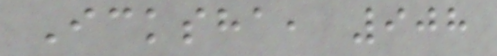Icksha, 908
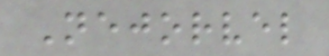Nejorvel
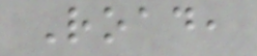Road,
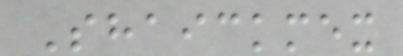Shaickmex
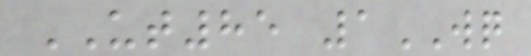UT85 1WQ
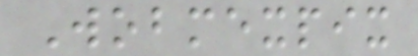Wobmexpix
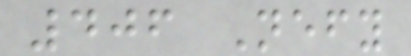406 Nefy
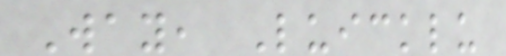Way, Luicklu
